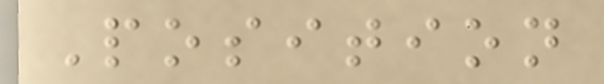Position
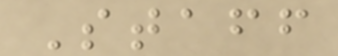Staff
